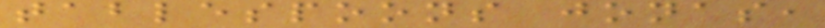tablespoons jonas,
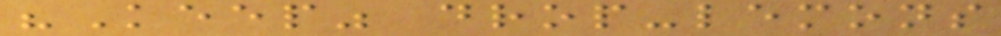"Keep" drop-lemons
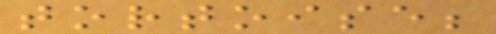tortoise;
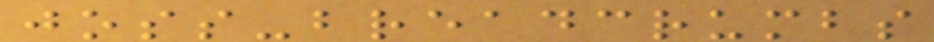joss-breadcrumbs
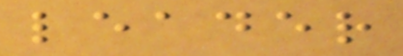leader
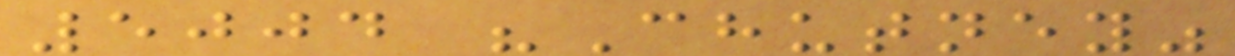5004 "Chutney"
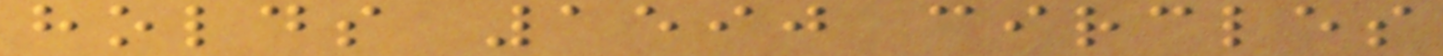holds 1590 circles
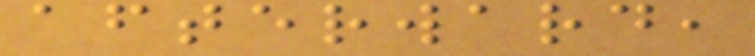afterward,
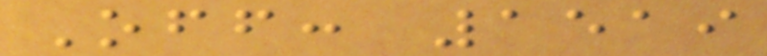Off: 1519
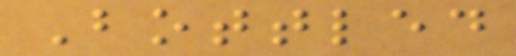Bottled
